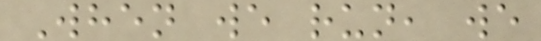When we run, we
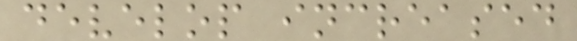develop increased
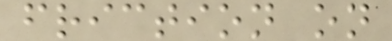friction on
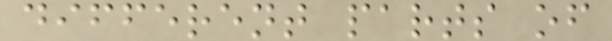different parts of
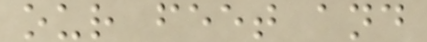our feet and
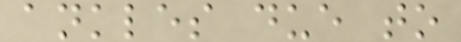ankles due to
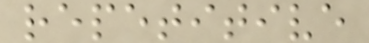repetitive
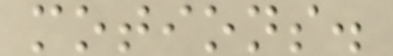motions.
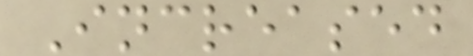Increased
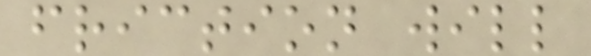friction will
